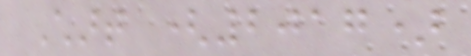Chart (2017)
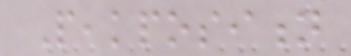Peakposition
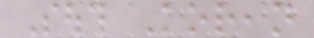South Korean
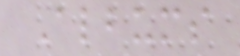Albums
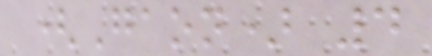(Gaon) 4
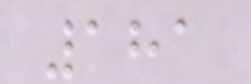181
